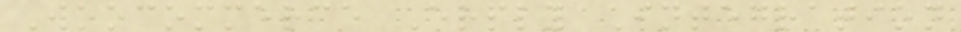Woocommerce Erply Integration
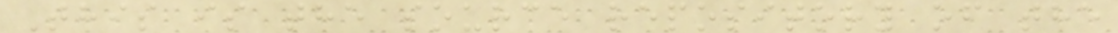This is the source repository of the
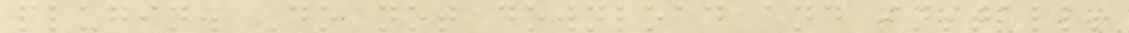plugin. Do not download and install!
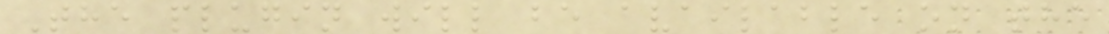The plugin will be available on the
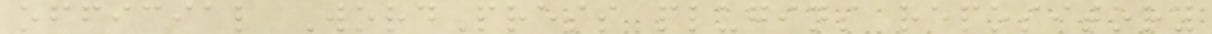official WordPress plugins repository
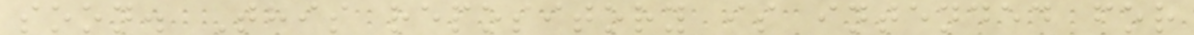soon. This repository is intended for
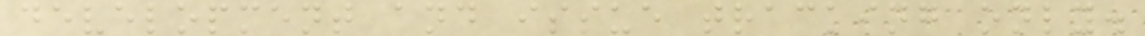development and issue tracking only.
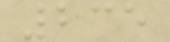235
